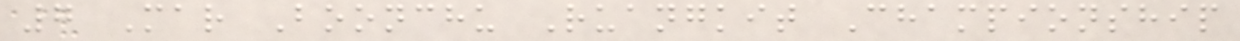7 Mar Boonchu Ruangkit Championship
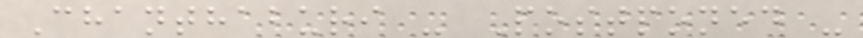Chanthaburi - Postponed -
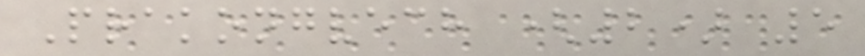Prakongvech (2) 5
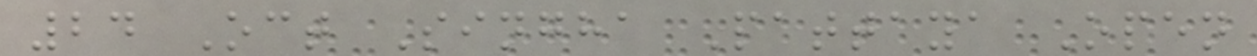24 Oct Singha Pattaya Open
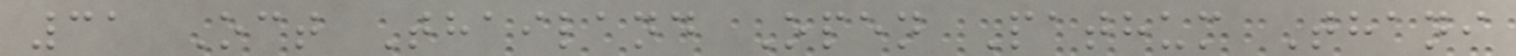31 Oct Thailand Open Pathum Thani
